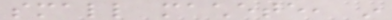small machete, in
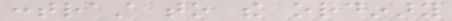contrast to the ordinary
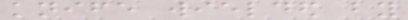knife wielded by
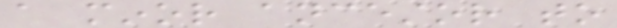a minor ancestor to
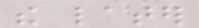the later
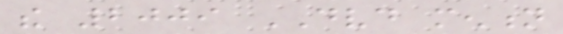the 2009 DVD mention
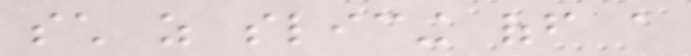such as slicing off a
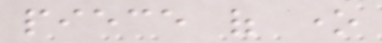piece of one
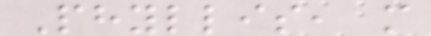Phyllis, more
